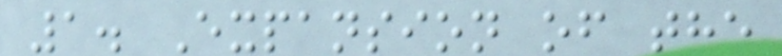1. Expansion of the
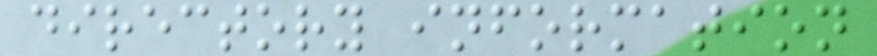directory information
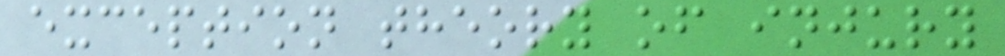exception theory of injury
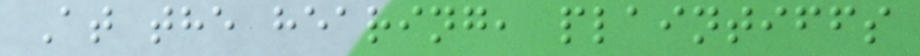At the hearing, plaintiffs
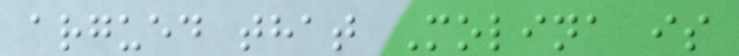argued that Molina is
